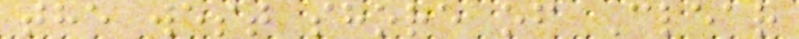the west shore of Clear
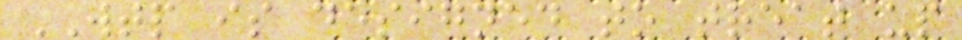WTP is designed to treat up
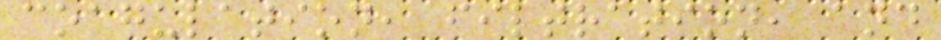coagulation, filtration, and
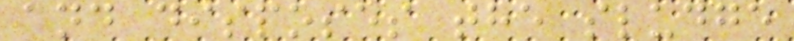and disposes the sludge
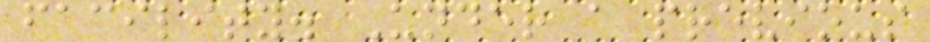facility. Under a previous
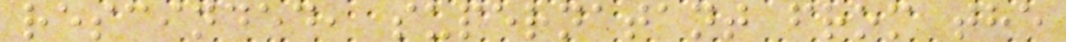rescinded, supernatant from the
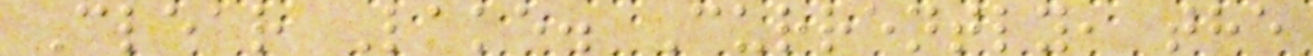Clear Lake. Currently, the
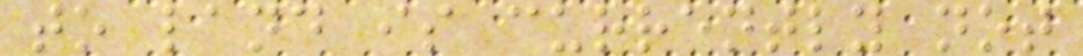to land is currently not
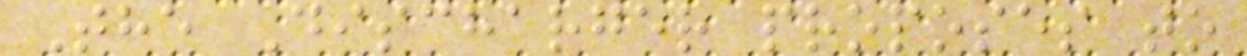The Discharger proposes to
